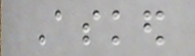Asked
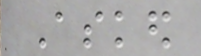Asked
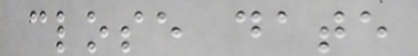close date
